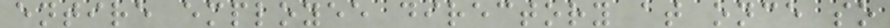entire employee directory at once so
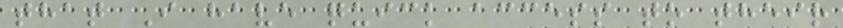that I have quick access to their
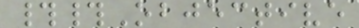##Objective
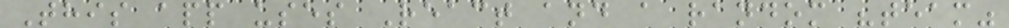This app uses React and a random "team"
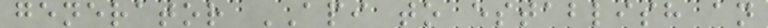generator API to establish an
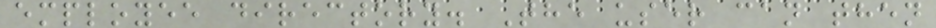employee directory. The user can then
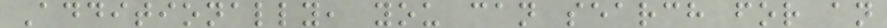Additionally, you can search for an
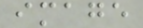image
